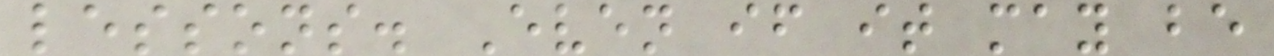lessons. Even if it may be
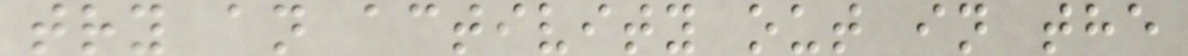try an activity out in the
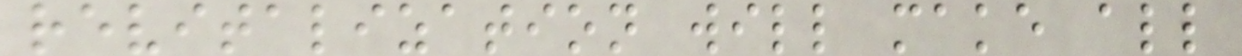revitalization will make all
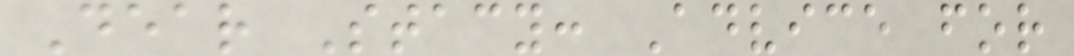Dear Stacy: Advice for
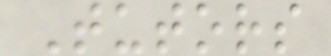Tutors
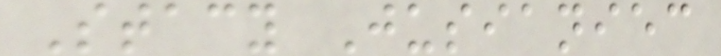Stacy Jusianiec
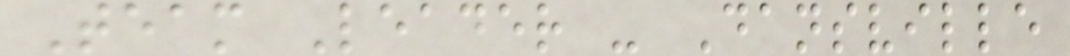Team Leader - Dansville
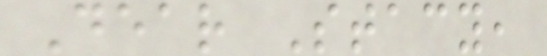Dear Stacy,
